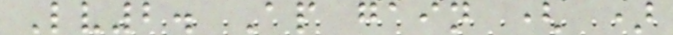Lv2. Ap gain ( )
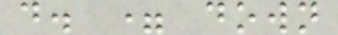d. = down
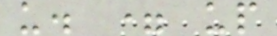u. = up
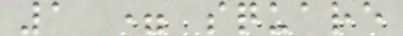1 = square
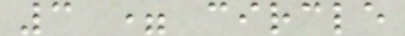3 = circle
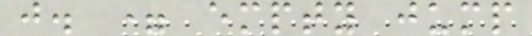j. = empty jump
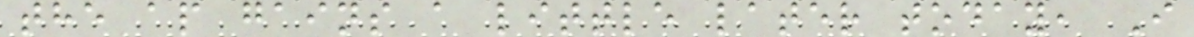the ap gains a little later today, I
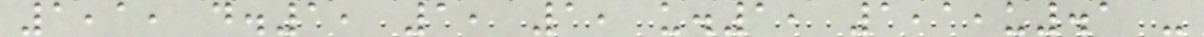1,1, d.1, 1, 1, u.1, 1,1,u.1 -
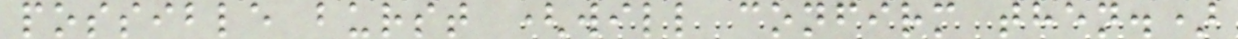possible burst (will confirm then.)
